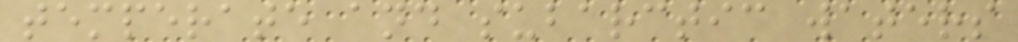temperate and subarctic waters
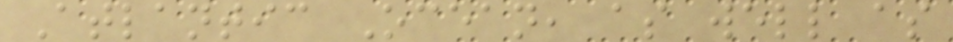Atlantic Ocean, as well as
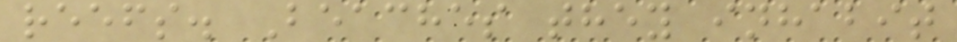reefs. Beaches they inhabit
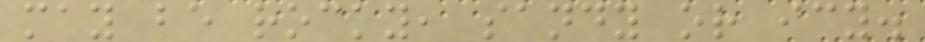may be rocky, sandy or icy.
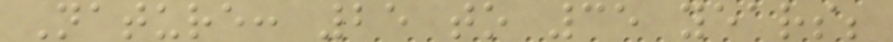Nature: 25 to 35 years;
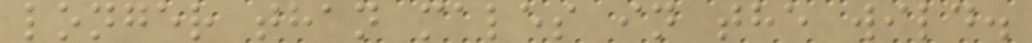longer than males in the wild.
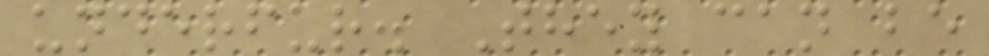underfur. They can be
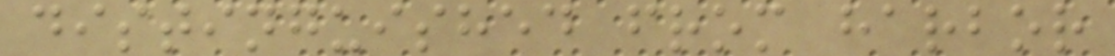distinguished from harbor
